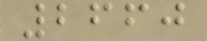2660
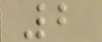2
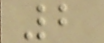2
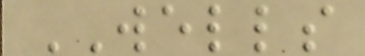WELLS
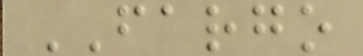FARGO
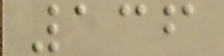136
